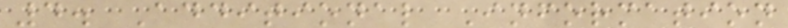4. Additional Information
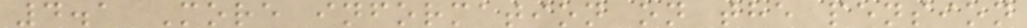4.1 More information on the pension
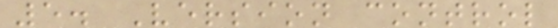5. Version control
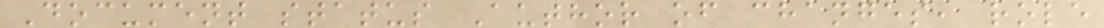Document status Author of changes, role
